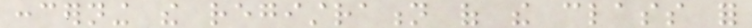concerning the registration of the class for
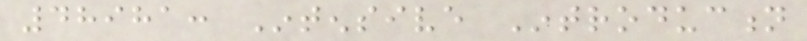48981: Intensive Introduction
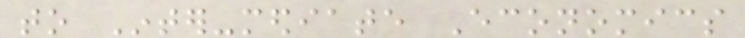to Inter-mediate Economics
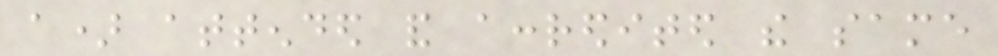a) attended and accredited the same
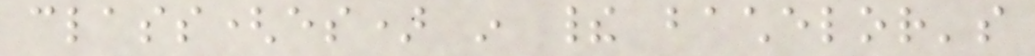class(es) in their bachelor's
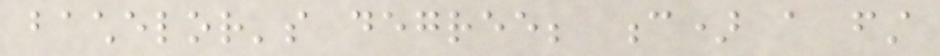bachelor's degree; c) a first
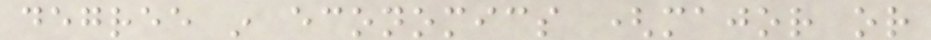degree in economics (major or
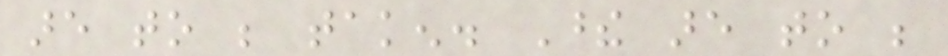are to be taken. These are to be
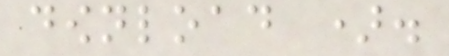download ).
